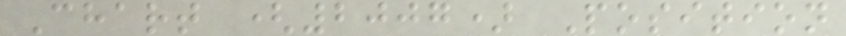Chart (2007) Position
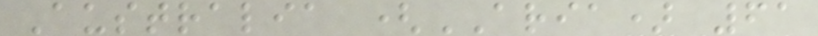Australia (ARIA) 61
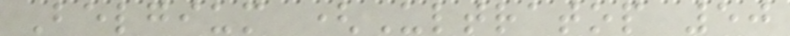Belgium (Ultratop 50
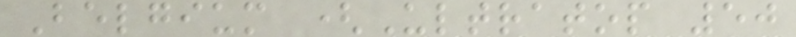Belgium (Ultratop 50
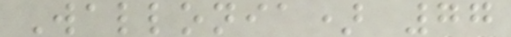Wallonia) 77
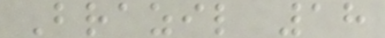Brazil 18
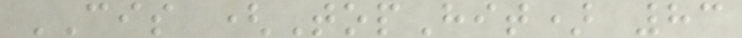CIS (TopHit) 83
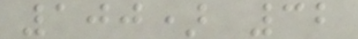100) 32
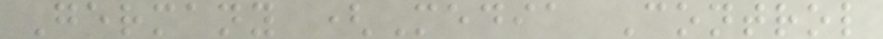Germany (Media Control
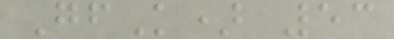GfK) 53
